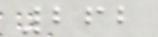262
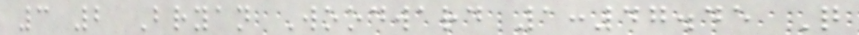3 2 Bryan Woodward 1:47.45 Q
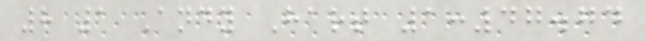8 1 Andy Hart 1:47.74
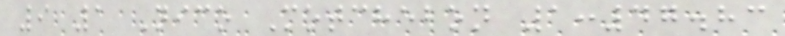9 1 Nico Motchebon 1:47.83
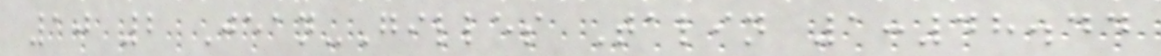10 2 Jean-Gilles Talin 1:48.44
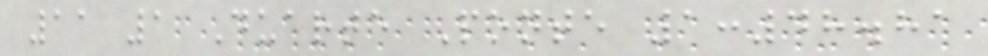11 1 Duarte Ponte 1:48.81
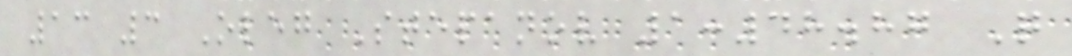13 3 Oleg Stepanov 1:48.87 Q
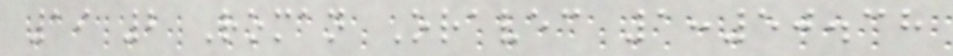19 2 Roman Oravec 1:50.38
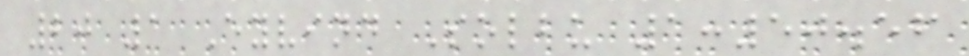20 1 Eyvind Solbu 1:50.56
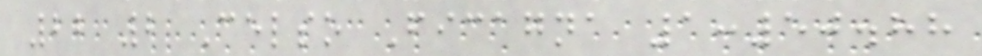22 2 Celso Ficagna 1:50.88
